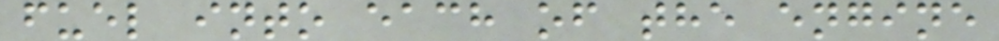fuel into each of the engine
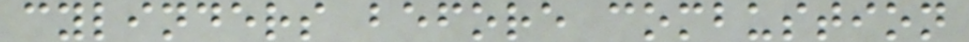cylinders before combustion
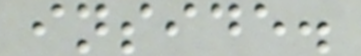inside.
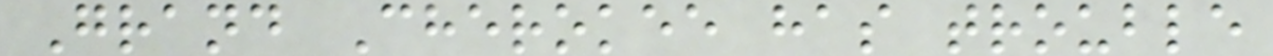Grand Cherokee has trouble
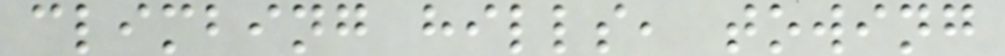climbing hills, towing
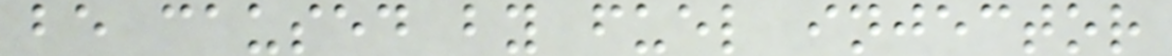be caused by fuel injector
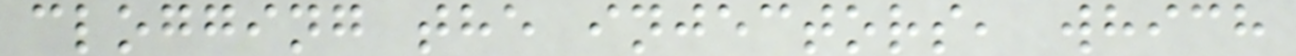clogging the injectors, which
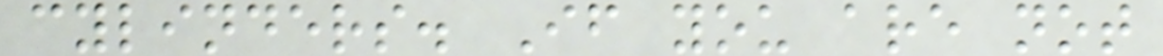cylinders. If you are not
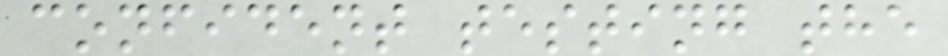confident testing the
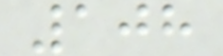108
